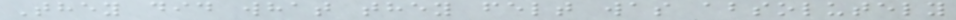They did what they felt was absolutely
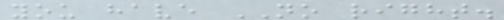you have NO right.
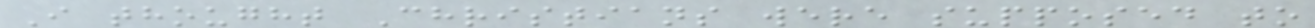I thought Christians were supposed to
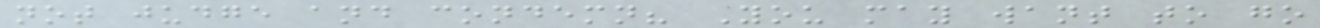not judge and condemn? You may want to go
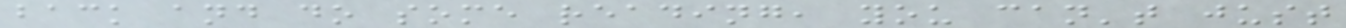back and do some reading, you can't just
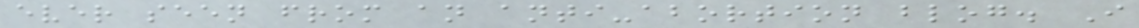ever seen from an anti-abortion blog. I
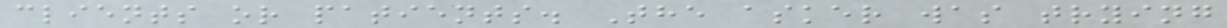clients or patients. The asker was trying
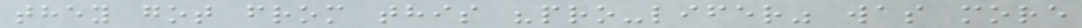they got from this "pro-lifer" was more
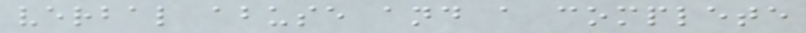verbal abuse and a complete
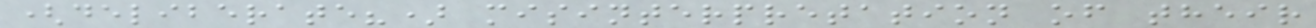(deliberate?) misinterpretation of their
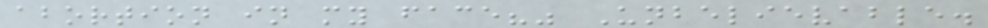abortion in my face?" Unbelievable.
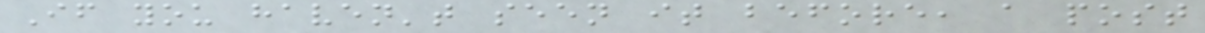If you haven't seen it before, a post
